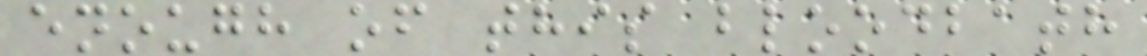enough of this bloodbath
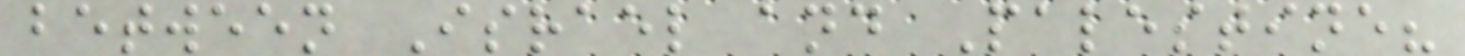between Israel and Palestine?
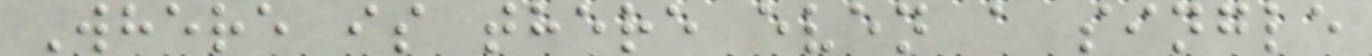Where is there even a single
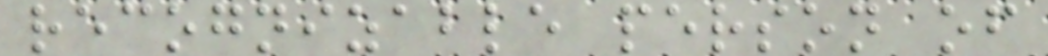recognizable person of
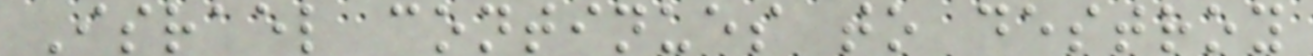Israel continues to destroy
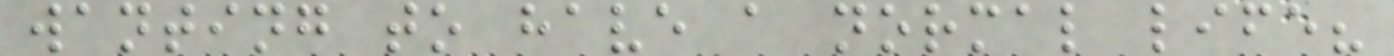wanting to have a normal life?
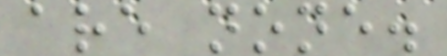are none.
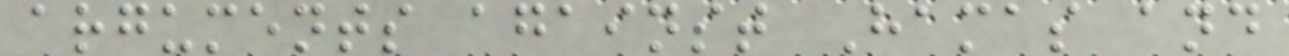arguments against Hamas and
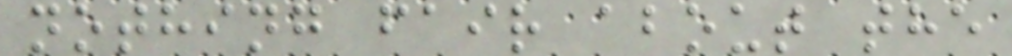nothing fair about the
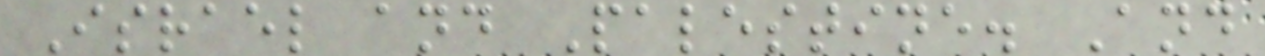Israel and Palestine. And
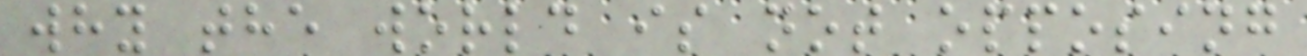why the world is not opposing
